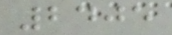2405
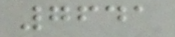7641
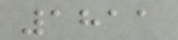1811
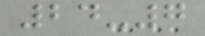24-7
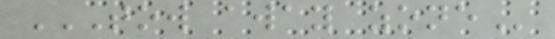TOW AWAY ZONE
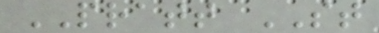PRATT ST
